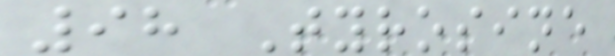98 Tyrosine
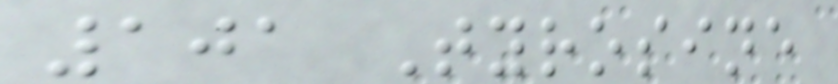101 Tyrosine
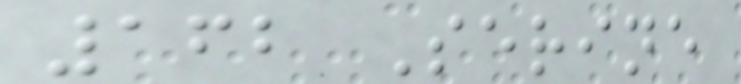162 Serine
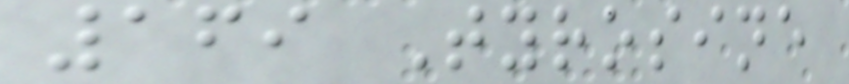169 Tyrosine
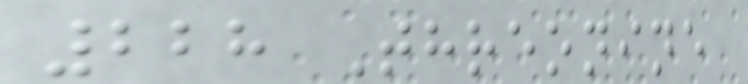228 Threonine
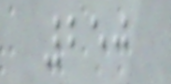250
